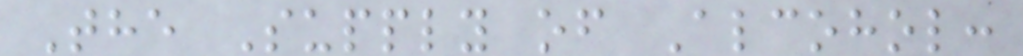The Supply of Alcohol:
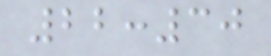22:30
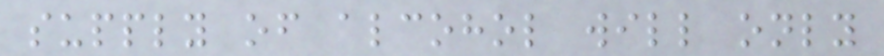supply of alcohol will only
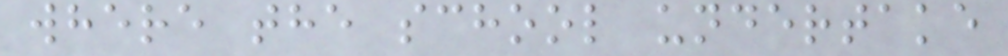where the school undertake
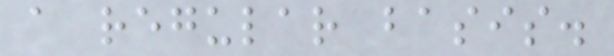a regular basis.
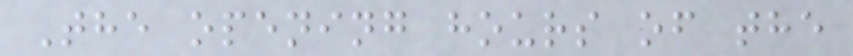The opening hours of the
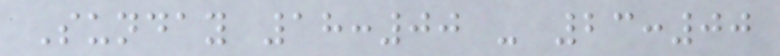Sunday 18:00 - 23:00
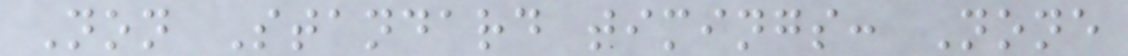Non Standard timings: None
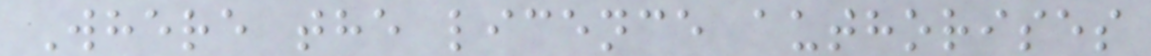Where the licence authorises
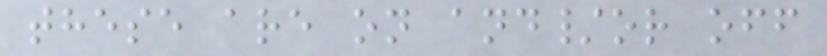these are on and/or off
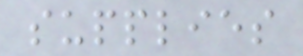supplies
